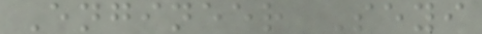Engineer Seyi
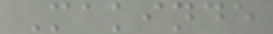Makinde
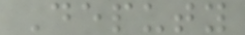Deputy
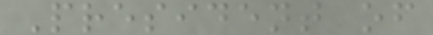President of
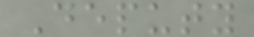Deputy
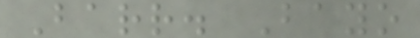Barr. Bayo
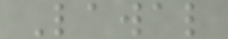Lawal
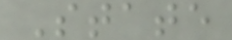State
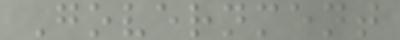Government
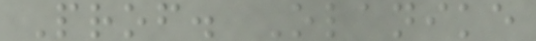Prof. Olanike
